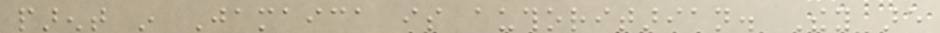parent in Jamaica is authoritarian. They are
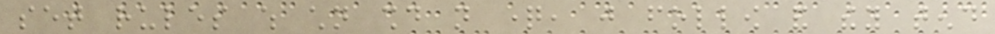set rules which children should not question, just follow and they tend
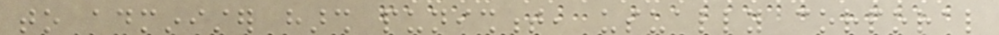to administer harsh punishment, usually corporal
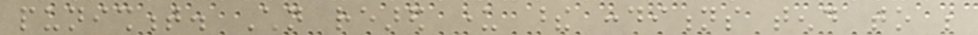punishment. Children reared under these conditions tend to be
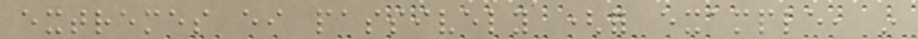extremes either passively (for example, in
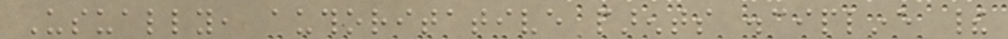Usually, authoritative parents discipline their
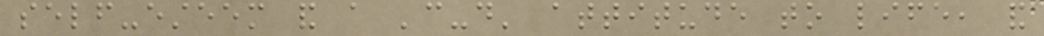self-esteem and a 'can-do' attitude to life, and
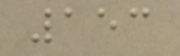153
